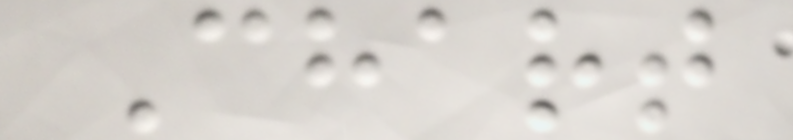Chart
